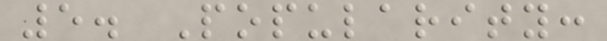5. Popularity:
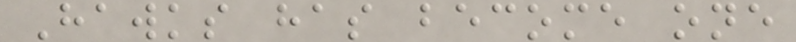Hawks has become one
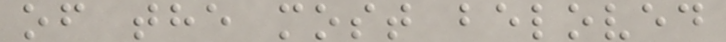of the most beloved
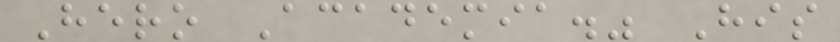Hero Academia." His
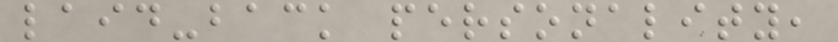laid-back personality,
